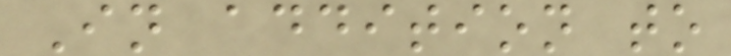In addition to
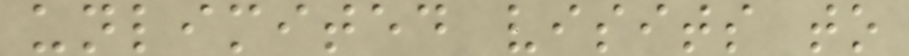unlimited visits to
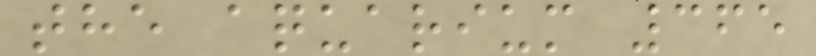the aquarium 365
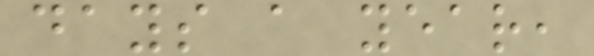days a year,
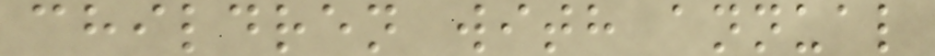children with annual
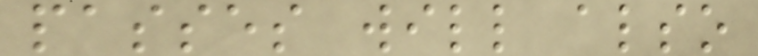passes will also
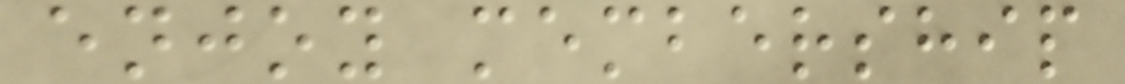enjoy membership
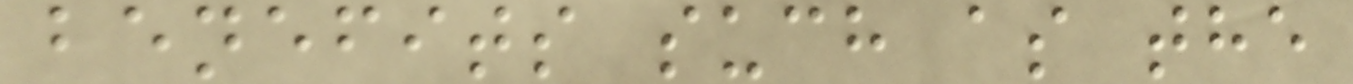benefits such as the
